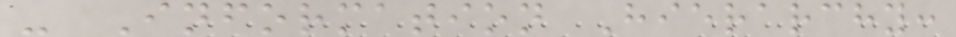- Information Hierarchy:
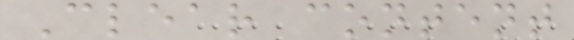Clear content
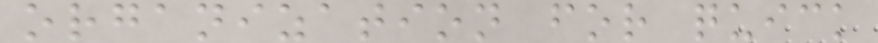organization for quick
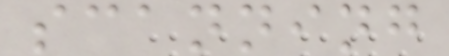scanning
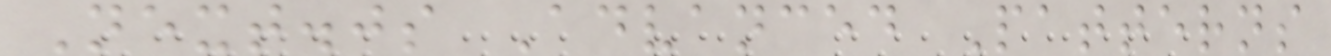Next.js Advanced Patterns
